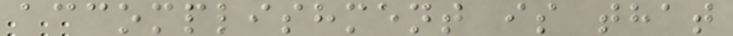accomplishment is that
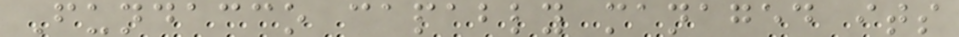Fundacco capably managed its
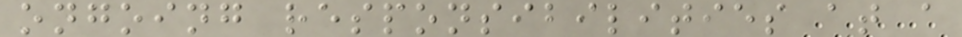ongoing responsibilities at a
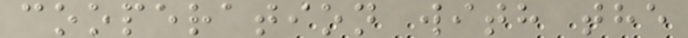cooperation with the
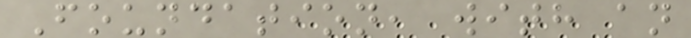Foundation, with an
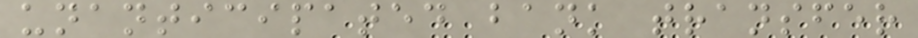unanticipated bank transfer
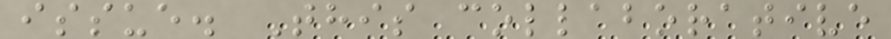issue. This collaborative
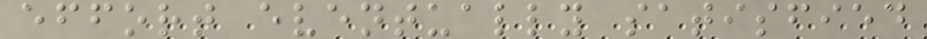effort eventually satisfied
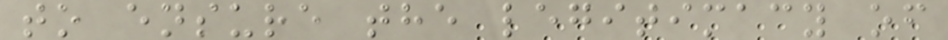to ensure the legitimacy of
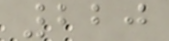220
